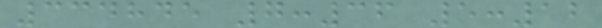334845 7:36 5:12
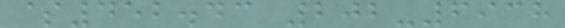$452.43 202-6938
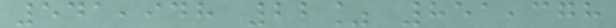541,948 22% 851,378
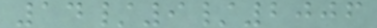14/9/2006
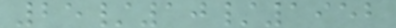25/10/1952
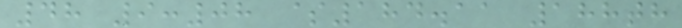48 9:08 $184.11 188th
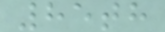85th
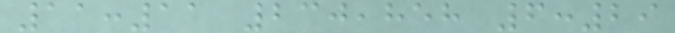11:11 230,858 6:29
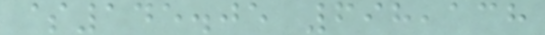$145.05 698,138
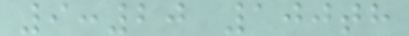9:20 100th
